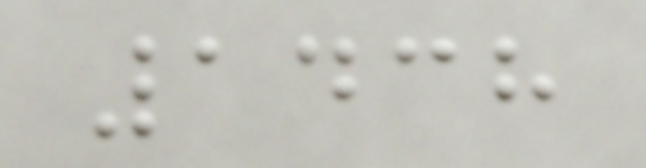1438
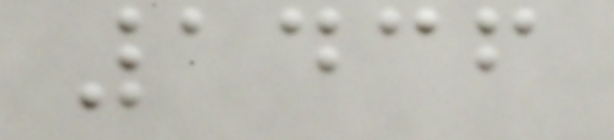1436
